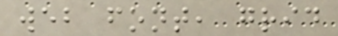web font, grid
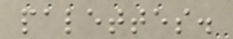palettes.
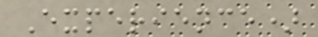Experience)
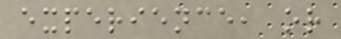experience, or
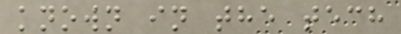known in the tech
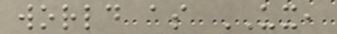world as UX,
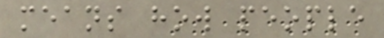means how people
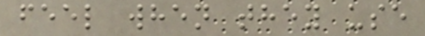feel when they use
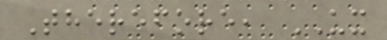Therefore, UX
